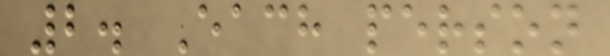2. Each person
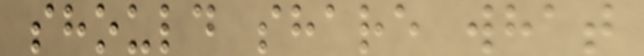should share what
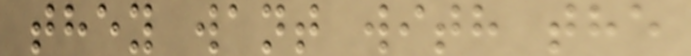they want with the
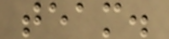team.
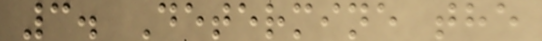3. Determine the
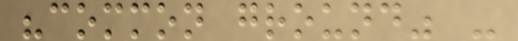"common ground" -
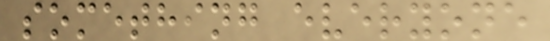something everyone
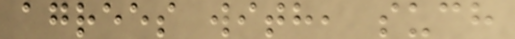agrees with, such
